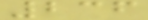236
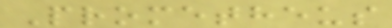Prometheus
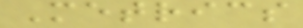Metrics
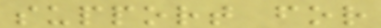support for
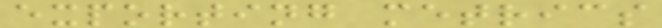exporting metrics
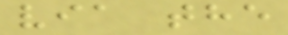via the
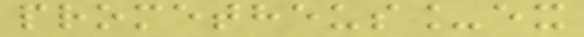prometheus_ex
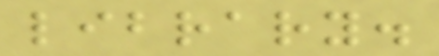library.
